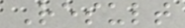Result
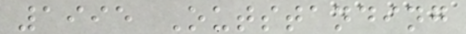1995 Outstanding
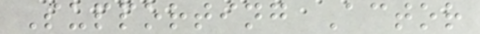Supporting Actor
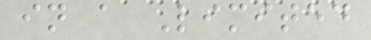in a Limited
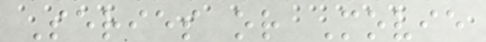Series or Movie
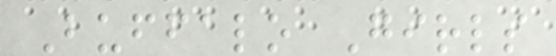Buffalo Girls
